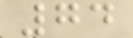74
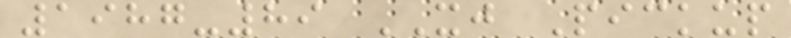1987-89 XJ Pickup
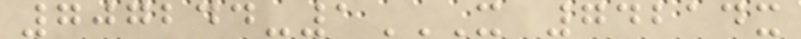707244-1X 74214X
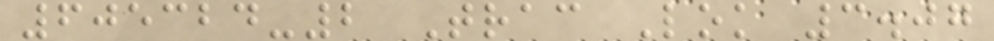605324-2 Trac Lok 3.07
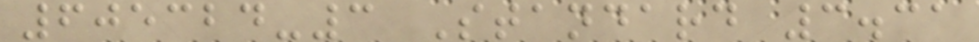605324-3 Standard 3.31
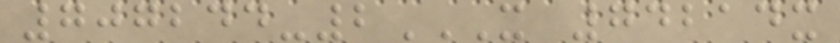707244-2X 74214X
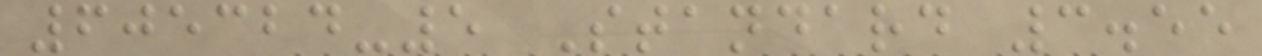605324-5 Standard 3.55
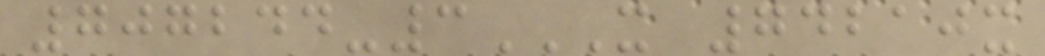707244-3X 74210X
